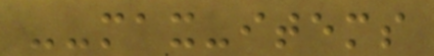--max-items
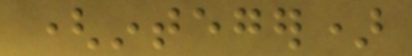(integer)
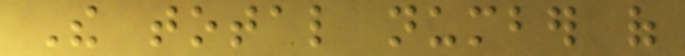The total number of
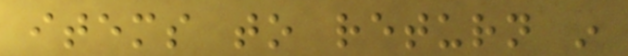items to return in
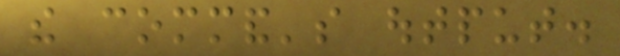the command's output.
